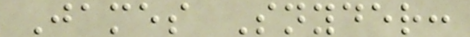James Snyder:
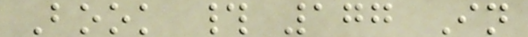Book # 177 In
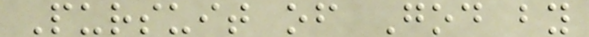Pursuit of God by
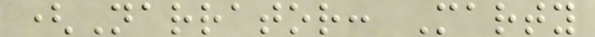(Narrator: Marty
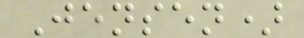Jensen)
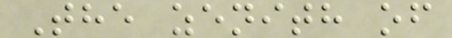The zenith of
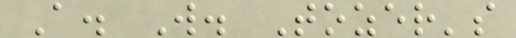A. W. Tozer's
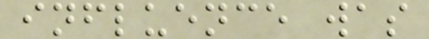influence was
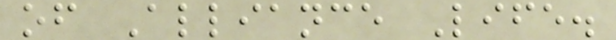of Alliance Life.
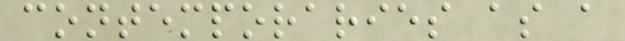contemporaries as a
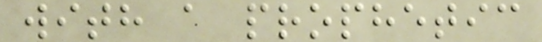with a prophetic
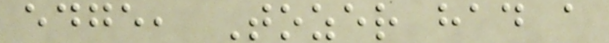edge, Tozer had a
